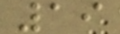19
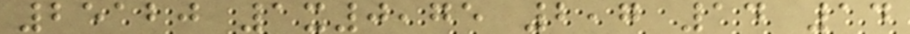25120 1x0,75 2,7 14 14
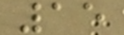15
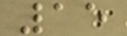15
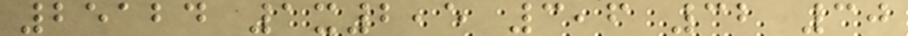25124 1x2,5 3,6 32 30
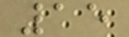15
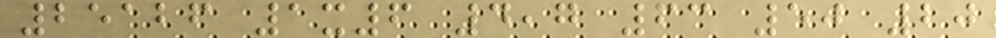25126 1x6 4,7 63 50 20
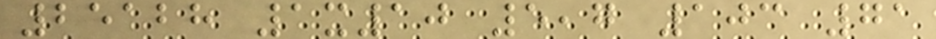25128 1x10 5,7 103 71
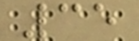35
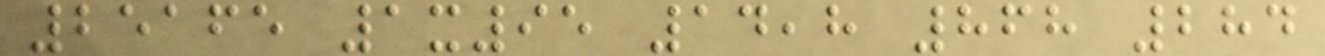25165 1x95 14,8 868 284
